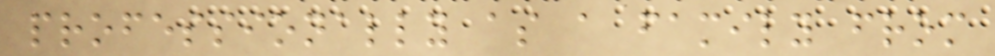professionally as a family from
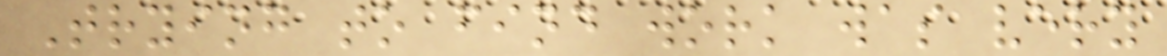Trying to find work was very
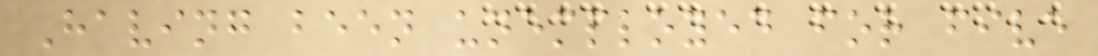Having been unemployed for five
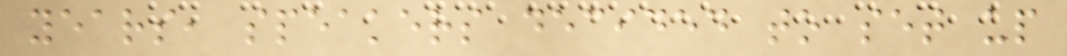years, speakers decided to set up
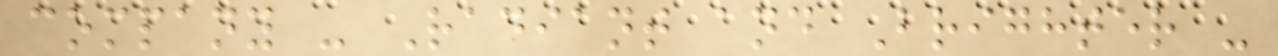company - Radiant and Brighter -
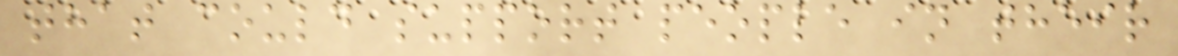that could support people in their
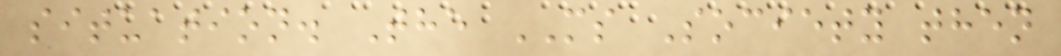situation. The MS Society then
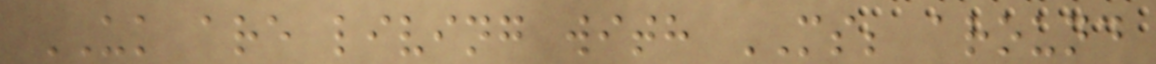UK are living with MS; around
